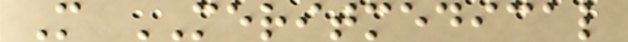M MERITMEDICAL
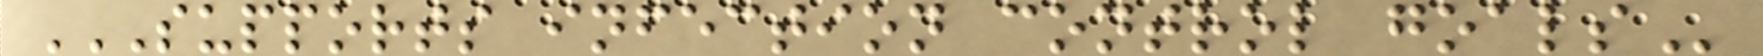SUPPORTS INFECTION CONTROL GOALS
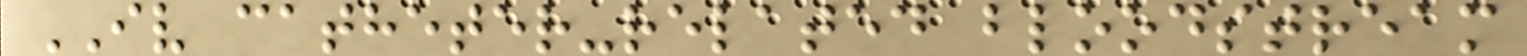IV catheter-related bloodstream
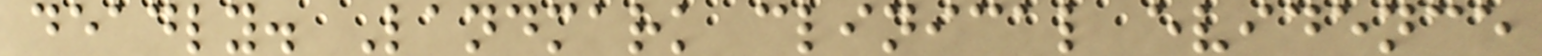deadly. Landmark clinical evidence
